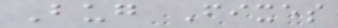Bug Fixes
